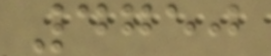4750
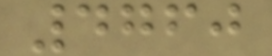4760
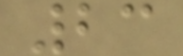23
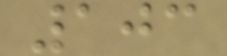103
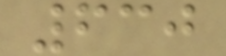630
